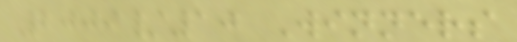2009/10 Winners
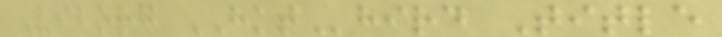Viborg HKThird Title
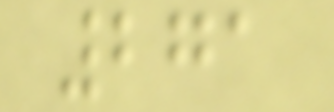271
